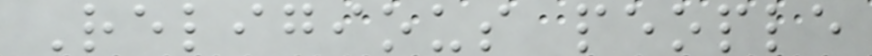Religious people
